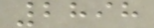2898
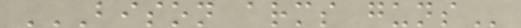BISON ARMS GUNS
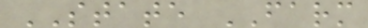STATE FARM
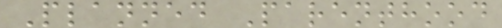Planned Parenthood
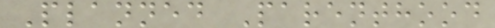Planned Parenthood
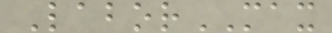LaborMAX
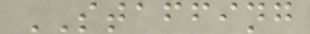STAFFING
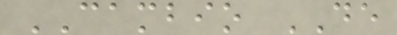CAMBIO DE
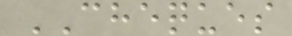CHEQUES
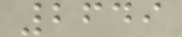2649
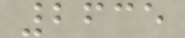2635
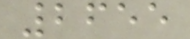2655
